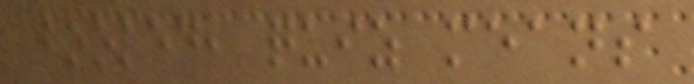booked, quiz means
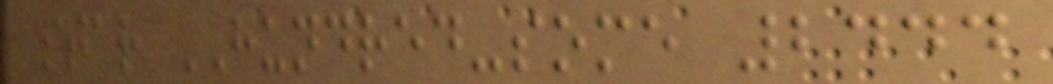star HUNDRED-some 2444
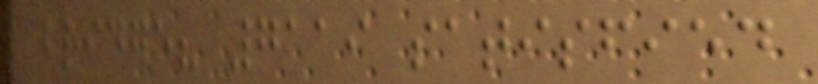bridge? 7119 satisfied
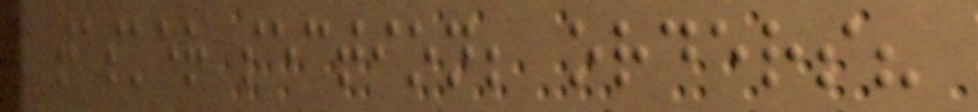tasker section; orders?
